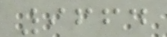9664
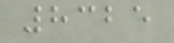8325
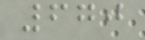670
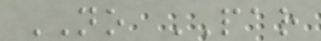NO PAR
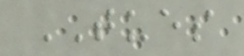TUES
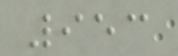953
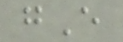gE
